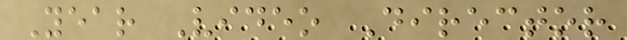Year Video Director
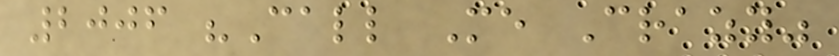2006 "Call Me Crazy"
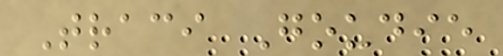Traci Goudie
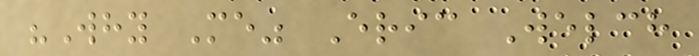"Why Me" Eric Welch
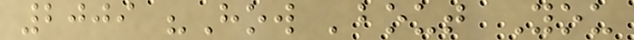2009 "How 'bout You
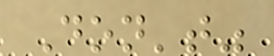Don't"
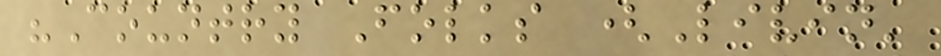"Country Folks (Livin'
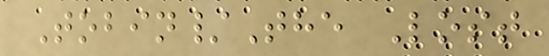Tobin/The Lost
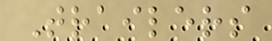Trailers
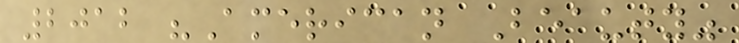2012 "American Beauty"
